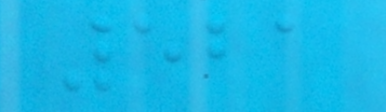521
